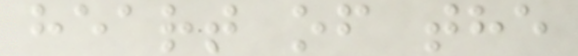heart of the
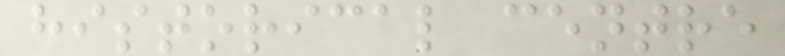historical centre
